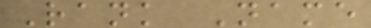Rank Name
